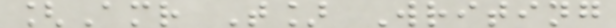[Amr T] Writing
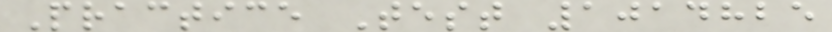Practice Test 1014825
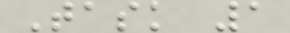Task 1
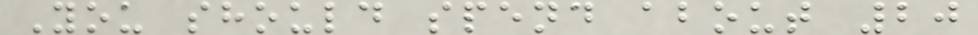You should spend about 20
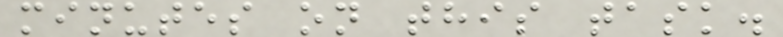minutes on this task.
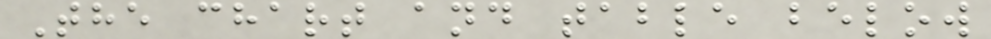The chart and table below
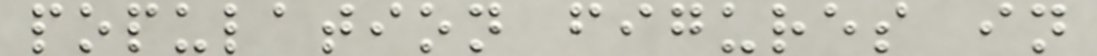population figures in
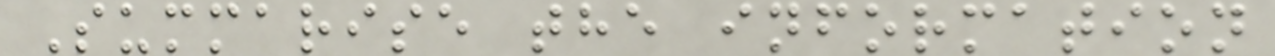Summarise the information
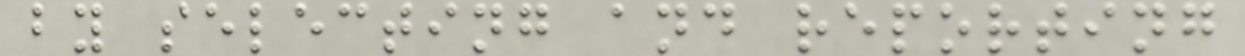by selecting and reporting
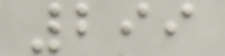299
